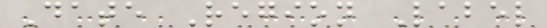Date Region Label
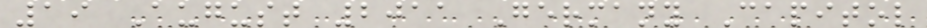19 August 2011 Germany Capitol
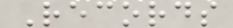Records
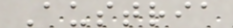Austria
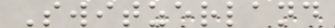Switzerland
